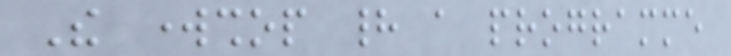The workshop had a programme
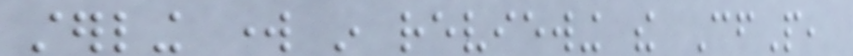sterling work in reviewing the CfP,
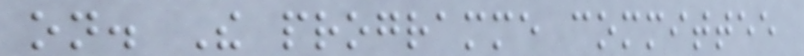on. The programme committee
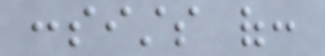consists of:
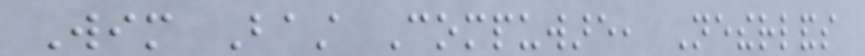Wim Bast Compuware, Netherlands
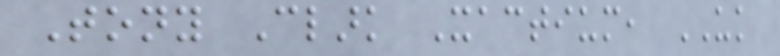Tony Clark Xactium, UK
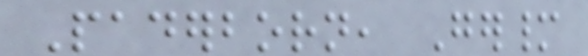Paderborn, Germany
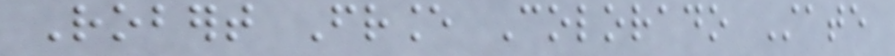Robert France Colorado State
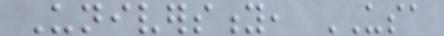University, USA
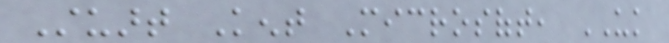Stuart Kent Microsoft, UK
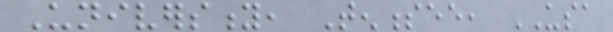University, Tennessee, USA
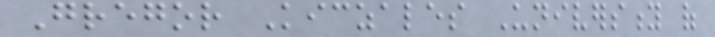Gregor Kiczales University of
